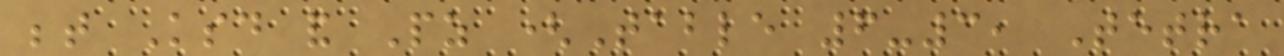between Ksd and Pz (Table 6-3, Tetra
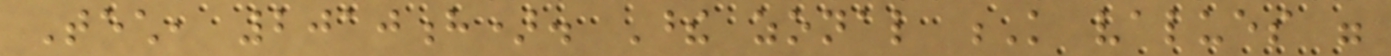Tech, 2010h). These zonal K values were
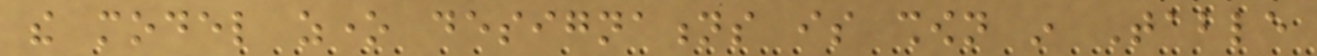the model zone designations is shown in Table
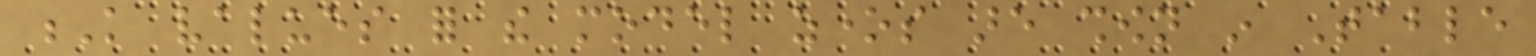K values for the model zones are shown in Table
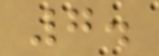7.
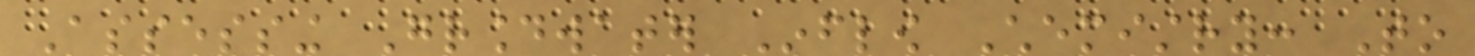Assessing Groundwater Inflow Chemistry: To
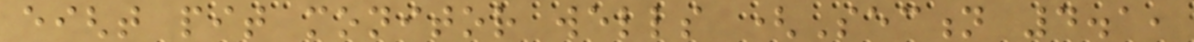eight pit monitor wells (Section 4.1,
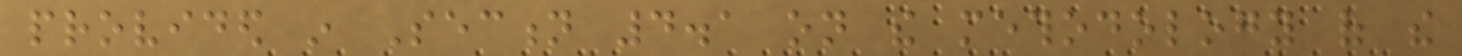provided in Section 4.1 on the methodology of the
